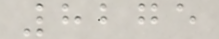8275
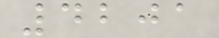4201
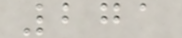271
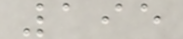195
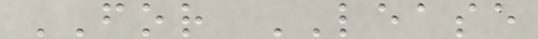FOR LEASE
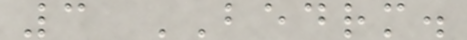3 BEDRM.
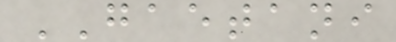GAETANI
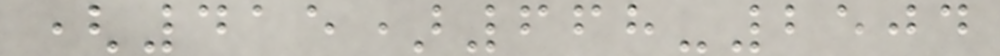(415)668-2504
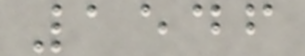1546
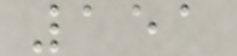151
